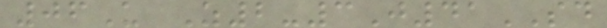06U Z2-3J41SD
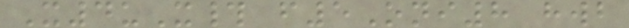X4uX# f5Oni8 hwb
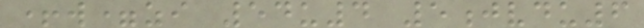+w=zi 54u4 5jvdu6
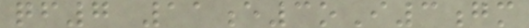qf7 11e3oI3gm
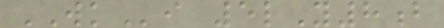WKi 5lY8b
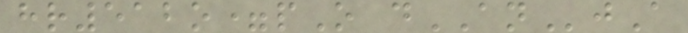hr512o=pO dANjA
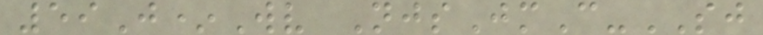59J*Wv NjsJmC-SJ
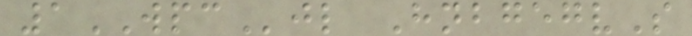1WPCjl HnbgegvS
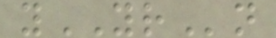yYRn
